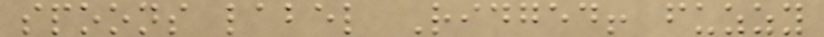spoons label Ridged! fuzzy
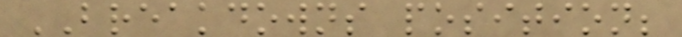BREAKDOWNS position;
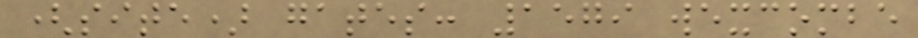(site) gates: 1579 wexcombe
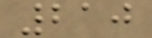210
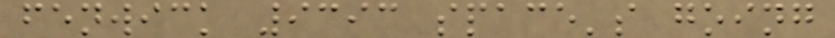fenwick 9393 space's going
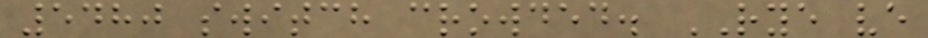5480 switch crowded. RYE ve
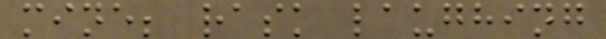mine; rask laughing
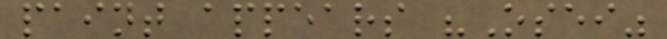paint appears "Osei"
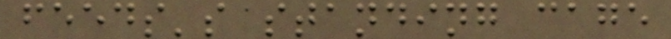feeds's standing cage
